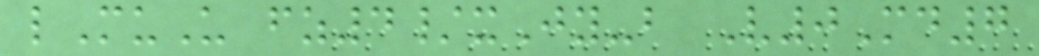lMuU fz4/xJy-b V0Md7
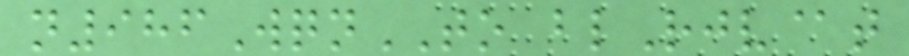n986WqnTO blRjv@t
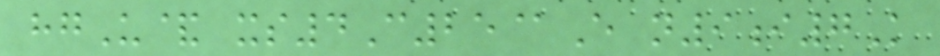hgU& xs4C25@E n9i7K
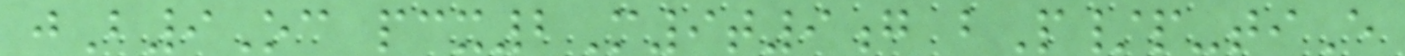jB9Oc pcx2M9t9g bP/p-tiE
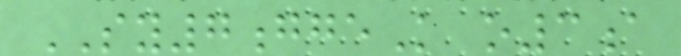SY7ggeK o3a
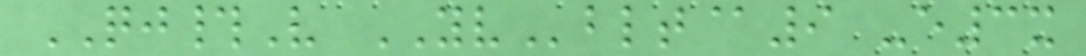QJ#V YVblt@9 -e3x
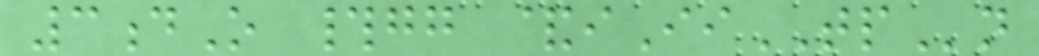3dO #gg &iIiTPn
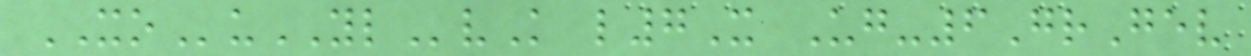XOuYLvK l7X Ug-6GrGev
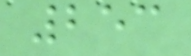253
